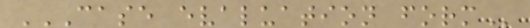CASE EVALUATION FORM
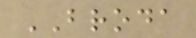BRODA
